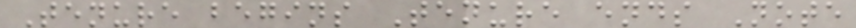Tenure begins Tenure ends Note
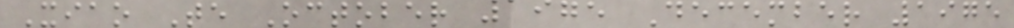Xiao Te October 1975 December 1975
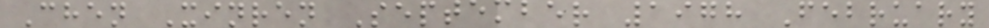Chen Xinren September 1978 February
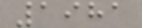1981
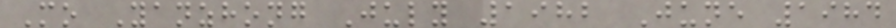Mo Yanzhong July 1982 June 1984
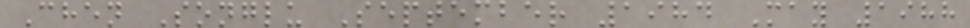Chen Songlu September 1984 May 1988
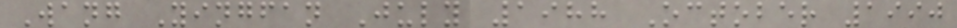Wang Yingfan July 1988 October 1990
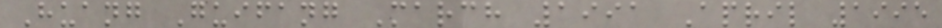Huang Guifang March 1991 April 1995
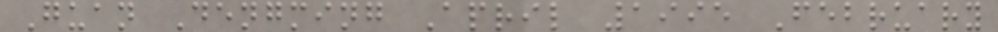Guan Dengming April 1995 February
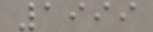1999
